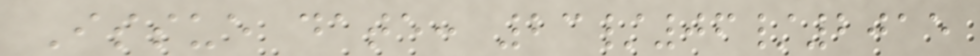Issue date: 23/06/2015
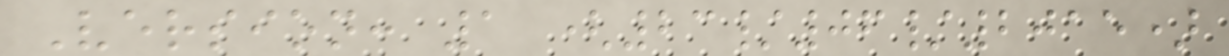Version: 1 (23/06/2015)
